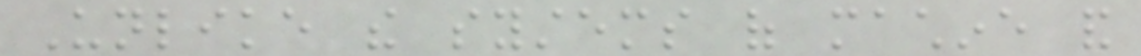Unlike the systems of machine and
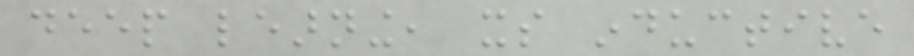deep learning, its inductive
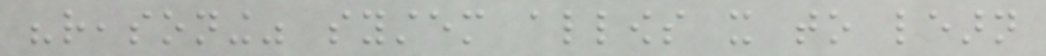"reasoning" system allows it to learn
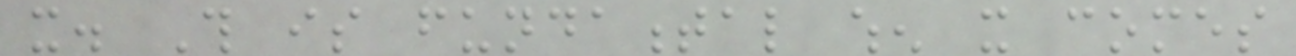it. This is fundamental when it comes
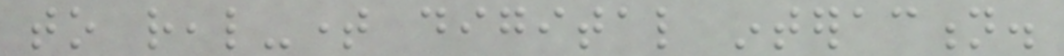to real-time digital interaction.
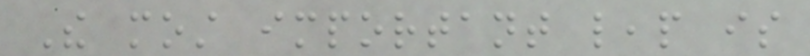The most important leap is
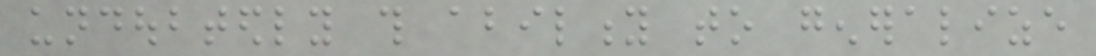undoubtedly this ability to generalize
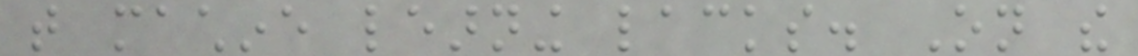that machine learning lacks. On the
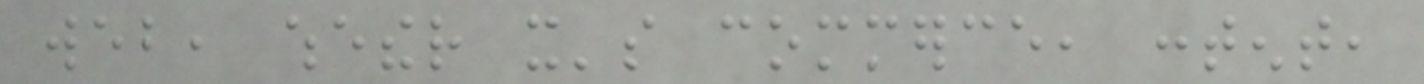web, whether it's commerce, content,
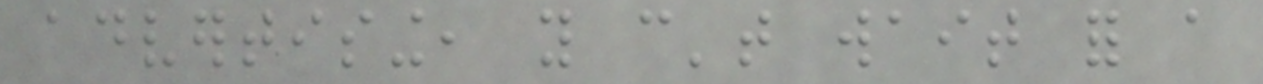advertising, you can't wait for a
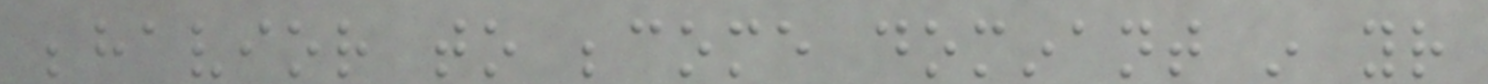behavior to become dominant in your
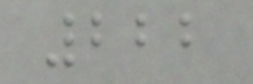222
